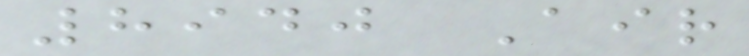8940 Air
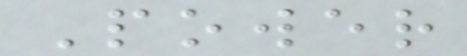Power
